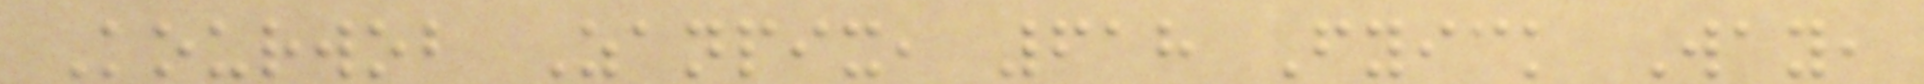Kourwob Zanpix, 618 Fyick Way,
